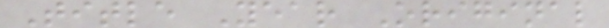Title Year Original
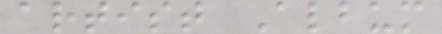artist Album
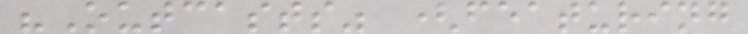"Outcasts" (featuring
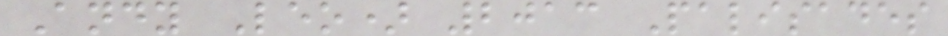Andy Leo) 2013 Palisades
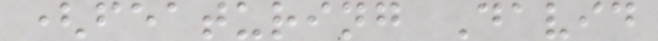(featuring David
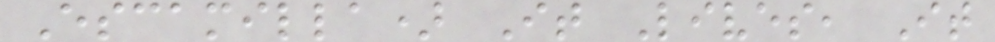Escamilla) It Lives, It
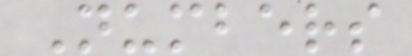Numbers
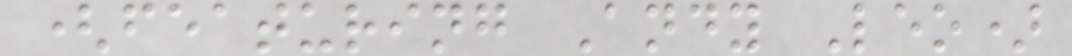(featuring Andy Leo)
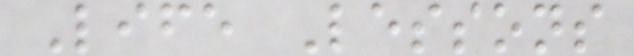Life Lessons
